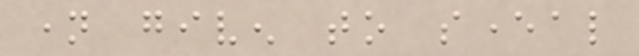name given to several
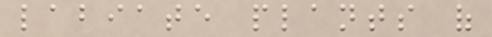labiate plants of
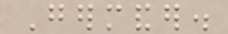Germander.
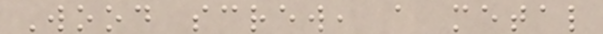Wood screw, a metal
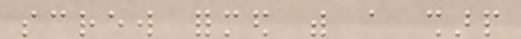screw formed with a sharp
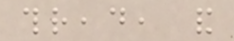thread, and
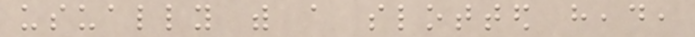usually with a slotted head,
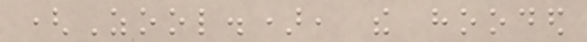(Zool.), the hooded
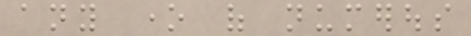any one of numerous
